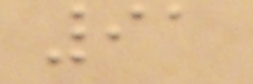91
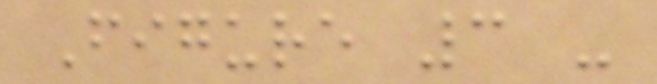Figure 3 -
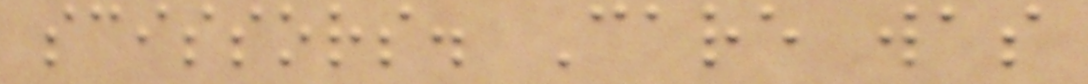scissors. Care was
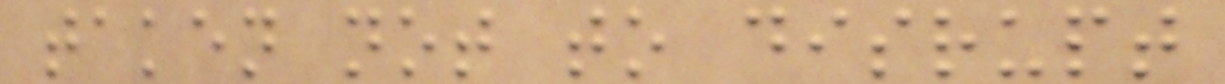taken not to disrupt
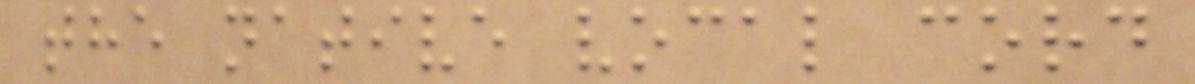the native vocal cord
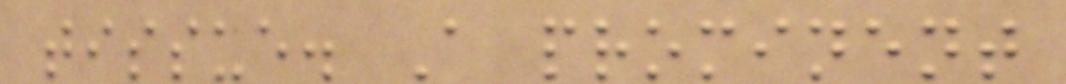tissue. A prominent
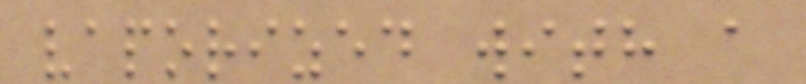vaporized with a
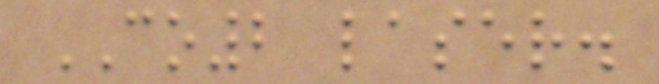CO2 laser.
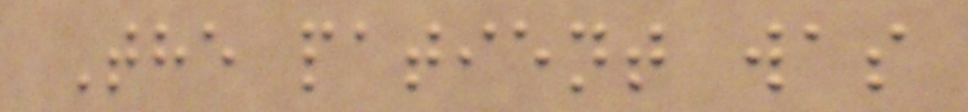The patient was
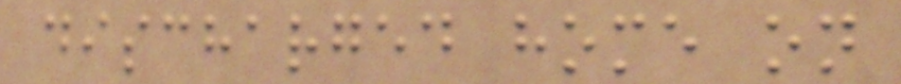discharged home on
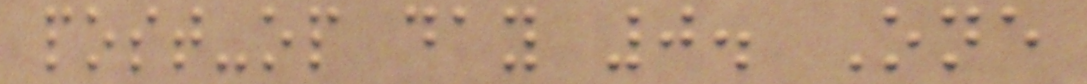post-op day 0. One
